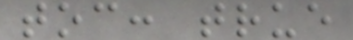toc: true
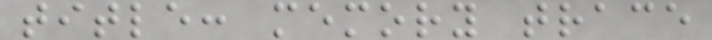title: memory trace
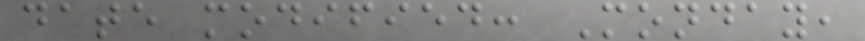date modified: Monday,
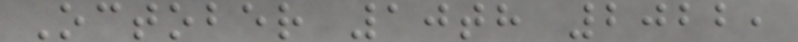October 10th 2022,
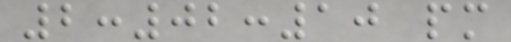2:02:10 pm
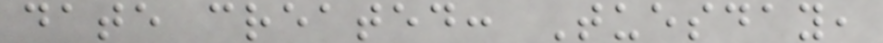date created: Tuesday,
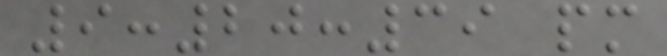9:20:39 pm
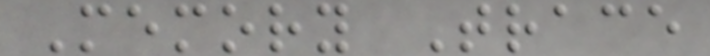Memory Trace
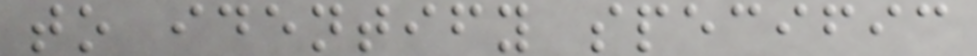to identify specific
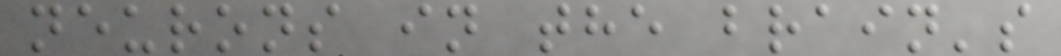neurons in the brain's
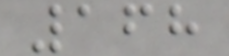168
